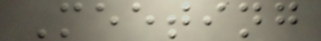Meeting
